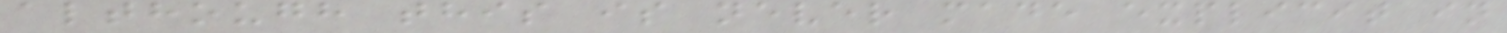although this is never made explicit in
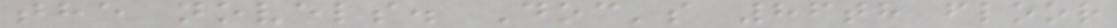the novels. Doc's 86th floor
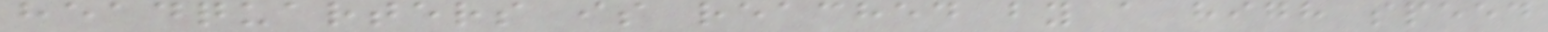headquarters is reached by a high speed
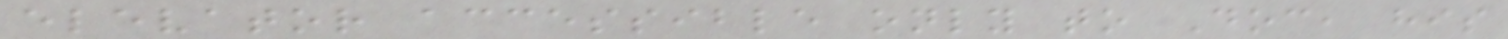elevator accessible only to Doc, his
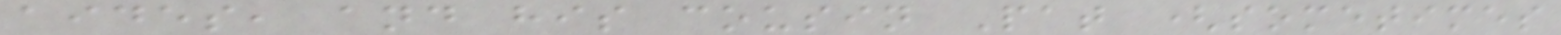aides, and his cousin Pat (sometimes
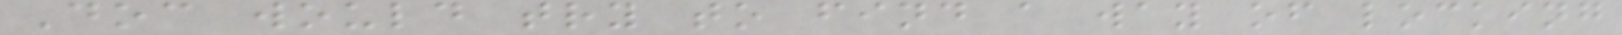Doc would try to find a way of locking
